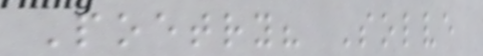Poetry? Solve
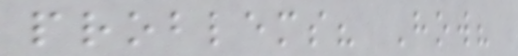problems? How?
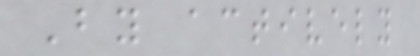By actively
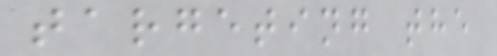targeting the
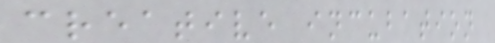creative incubation
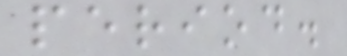period.
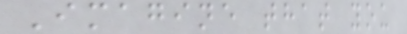Imagine that you
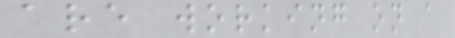are working on a
